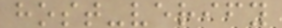host-verify
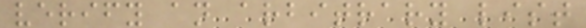verify an arbitrary list
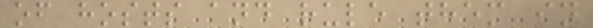of hosts and rule them in
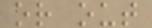or out
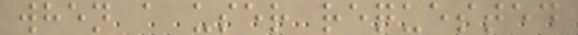when a user requested
